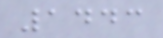1443
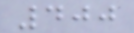400
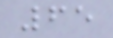65
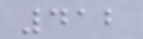412
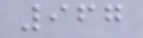967
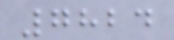7824
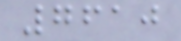7610
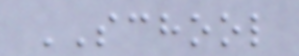SCHOOL
